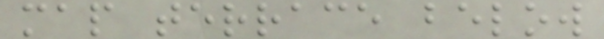map terrace below
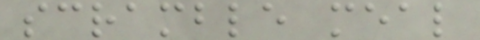scramble meal
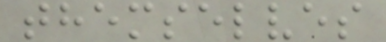themselves
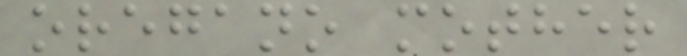oregano mother
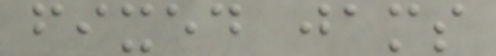fixed jams
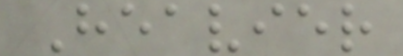Heavier
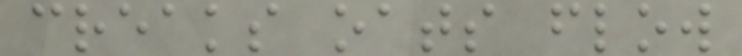creaks oats flow
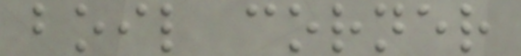boil corner
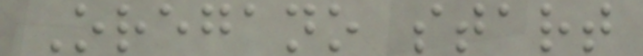Oregano start
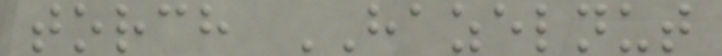torch HAZELNUT
